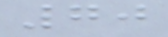70
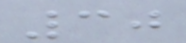30
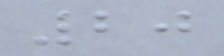20
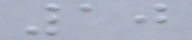10
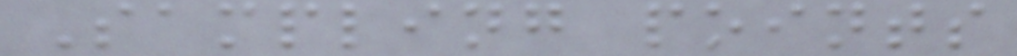Sampling points
